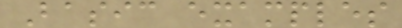Basic examples
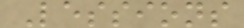Lessions
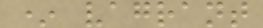* vagrant
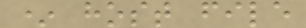* host file
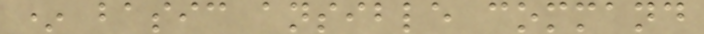* basic ansible command
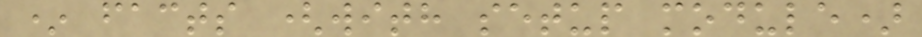* facts (with setup module)
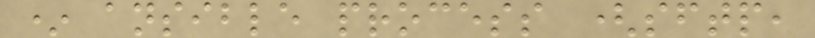* ansible process (sftp,
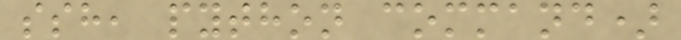ssh, python command)
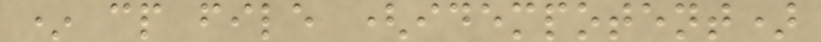* cp file (idempotent)
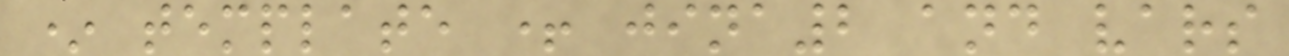* template + jina2 and vars
